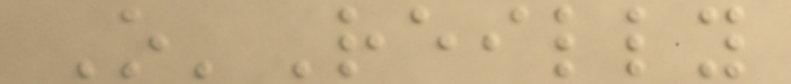O'Reilly
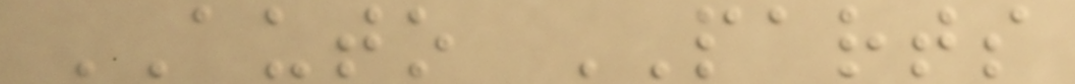AUTO PARTS
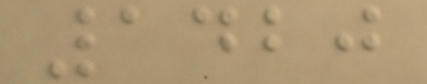1420
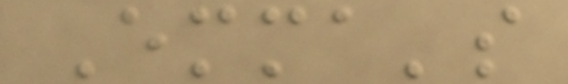Emma's
